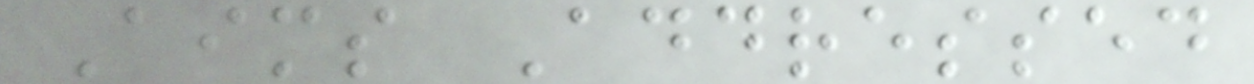Aims Addressed
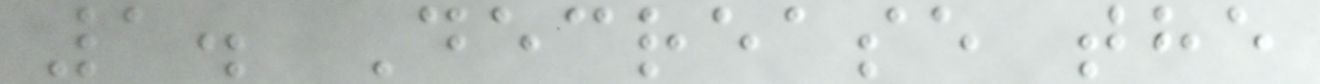1. Decrease the
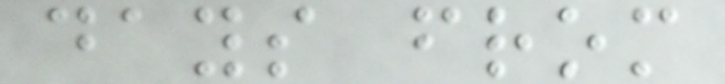days from
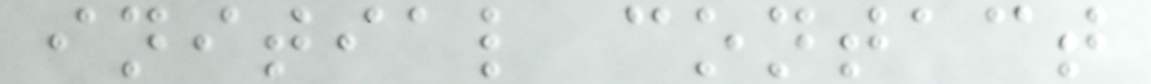initial contact
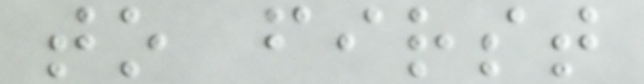to first
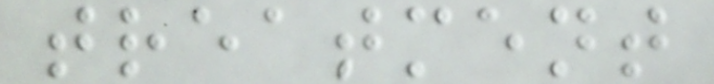treatment
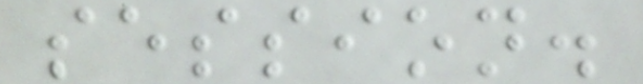session.
